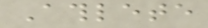Athlete
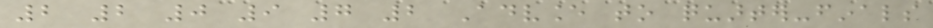2 2 0 9 7 2 Advance to quarter-finals
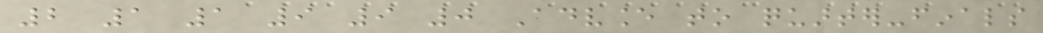2 1 1 9 9 0 Advance to quarter-finals
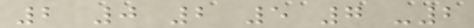2 0 2 5 7 -2
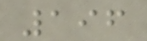196
